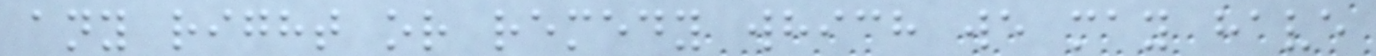any right or remedy which we may have
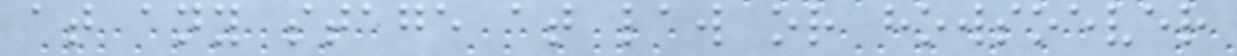at any stage at law or howsoever
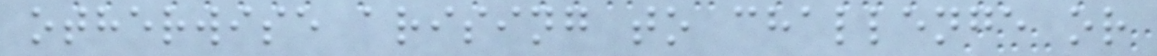otherwise arising to challenge or
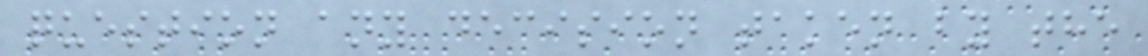question any decision taken by the
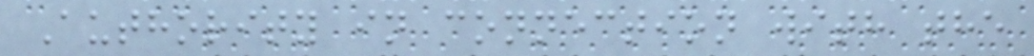Authority in connection with the
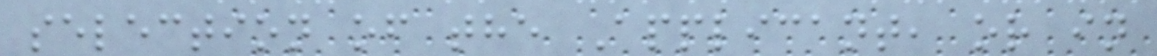selection of the Applicant, or in
